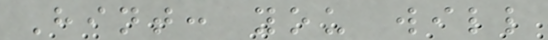Hint: you will
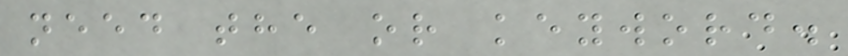need the or keyword.
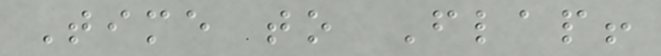Time to Flap!
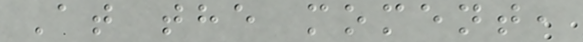At the moment,
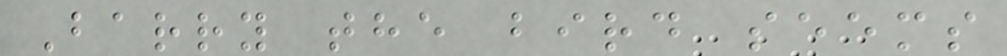Barry the bird seems
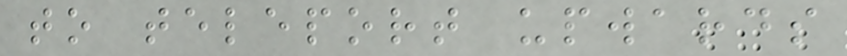to teleport upwards
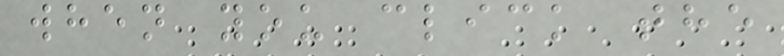when you click the
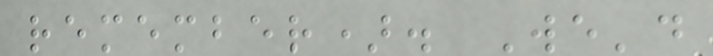remember). We'd
